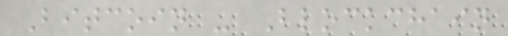Bitcoin - Blockchain
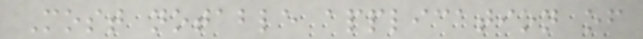Most notable application of
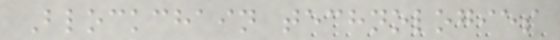Blockchain technologies
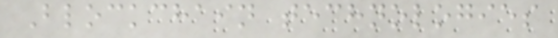Blockchain technologies
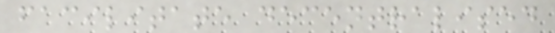facilitate decentralised
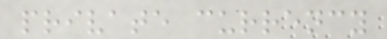private currency
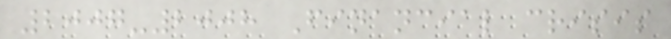2007-2008 Financial crisis
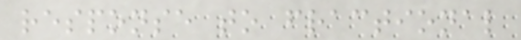response to fractional
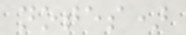notes)
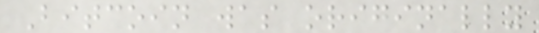Bitcoin was originally
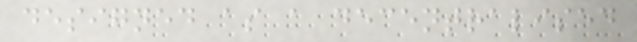designed as a decentralised
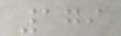179
